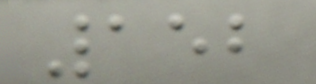152
